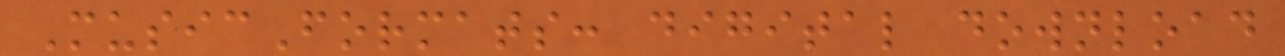MusicFormats: digital download
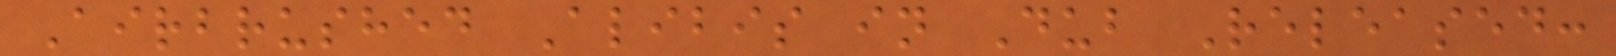Airbrushed Alibis in Dub Released:
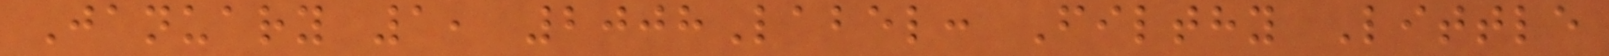January 1, 2008Label: Filthy Little
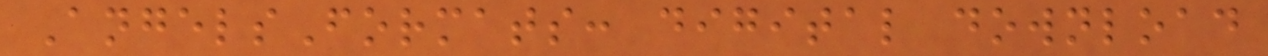AngelsFormats: digital download
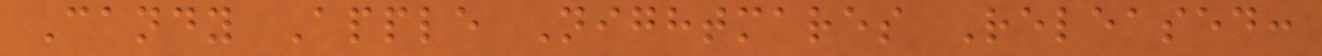Candy Apple Nightmares Released:
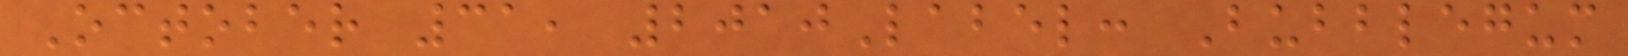October 31, 2010Label: Bubblegum
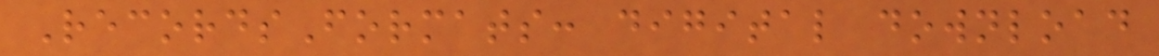RecordsFormats: digital download
